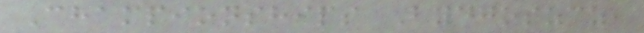Championships Bydgoszcz,
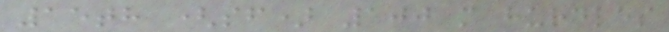15th (sf) 100 m hurdles
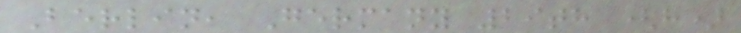Berlin, Germany 29th (h)
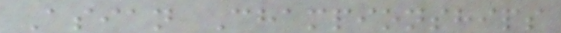Asian Championships
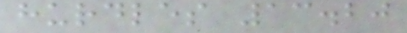hurdles 13.20
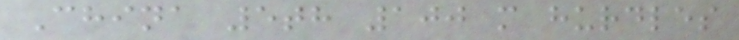China 5th 100 m hurdles
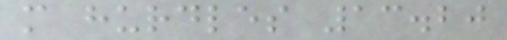m hurdles 13.20
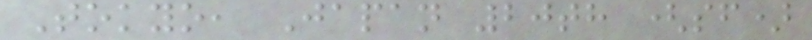Tokyo, Japan 20th (sf)
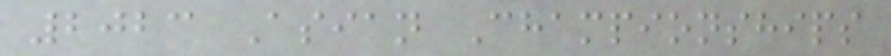2023 Asian Championships
